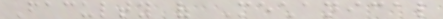Faculty of Mechanical
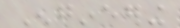Engineering
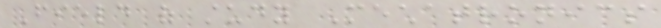Field of study Mechatronics
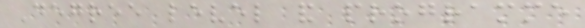Degree level and programme
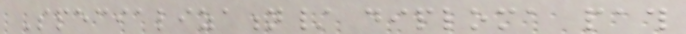Specialization/ diploma path
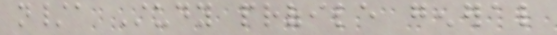n/a Study profile general
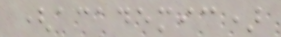(academic)
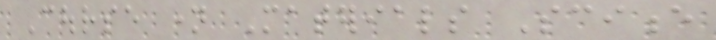Course name Materials Science
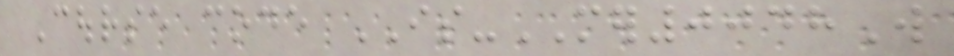Course code IS-MER0048W
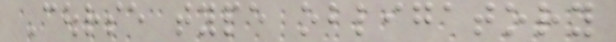Course type obligatory
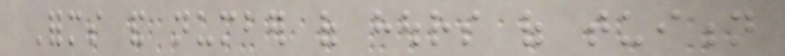Forms and number of hours of tuition
